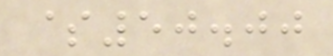$50.00
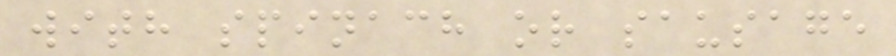with spinach or sausage
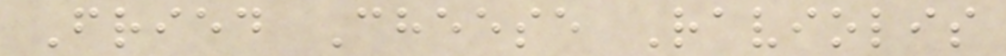Fried Cheese Raviolis
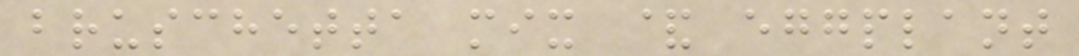bruschetta mix & eggplant
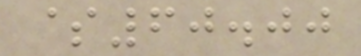$60.00
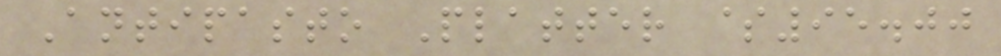Antipasto Platter $95.00
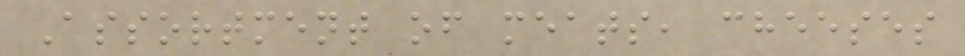Assortment of meats, cheeses
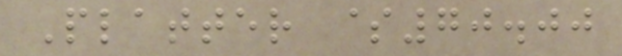Platter $70.00
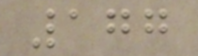177
